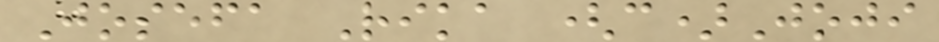Josefa Rika (c)Joji
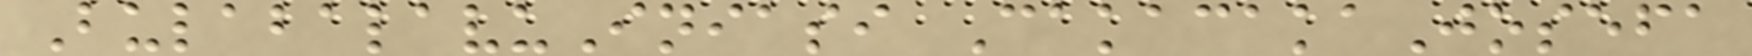BulabalavuIniasi CakacakaJosefa
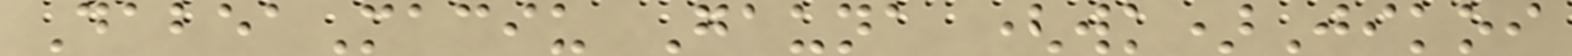DabeaMaciu Gauna (wk)Jikoi
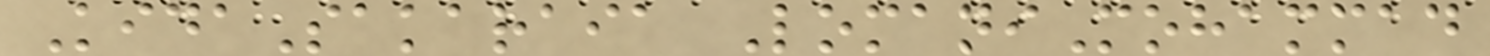KidaSakaraia LomaniMohammad
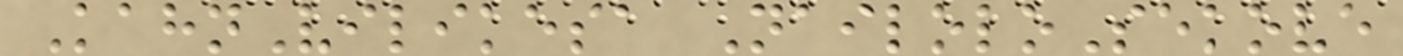KahnVilikesa NailoloSekove
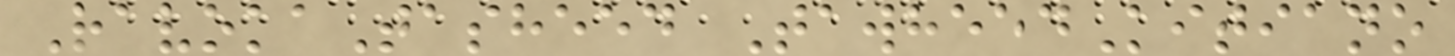RavokaTasheed TawheedKitiano
